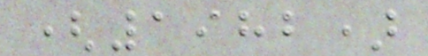(1982)
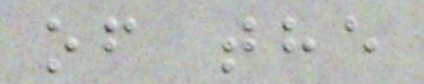of the
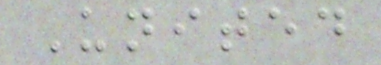United
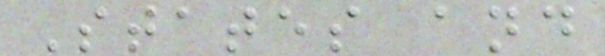States and
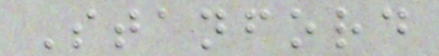Stanford
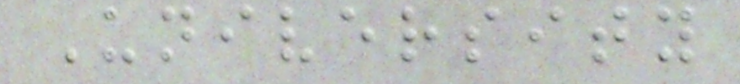University
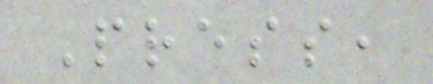Press,
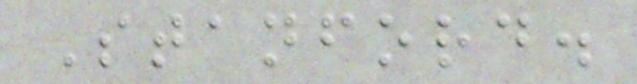Stanford.
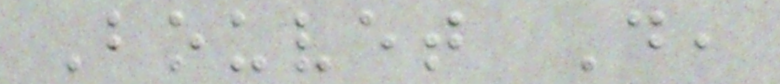Bouvet D,
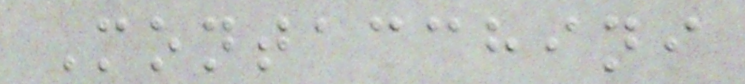Montacchini
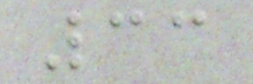33
